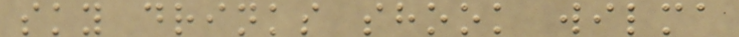sky drinks shook wilma
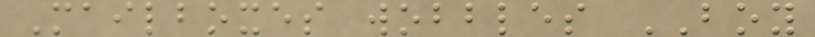Mailboxes wobbles BOY
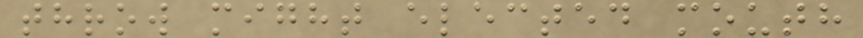throw might elected mouth
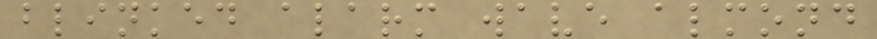blinked alarm wave almond
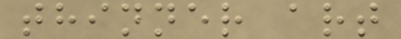thinner art
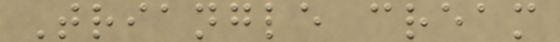Triangle cream
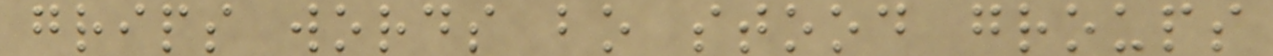grips words bo stood groups
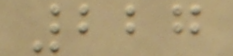227
